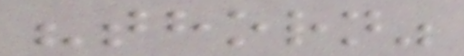"thorn"
